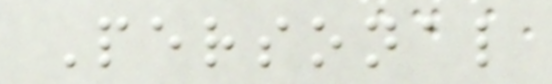Personal
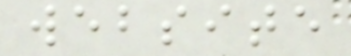website
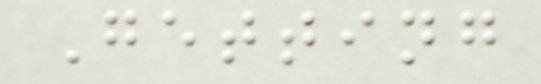Getting
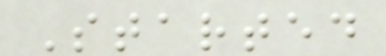Started
